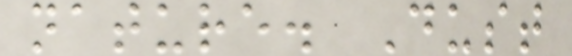nature. Dust
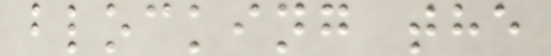blocking the
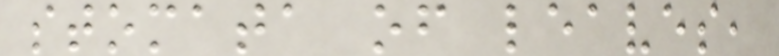stomata of leaves,
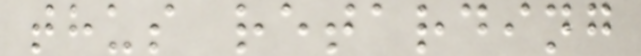thus retarding
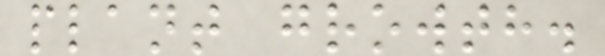plant growth.
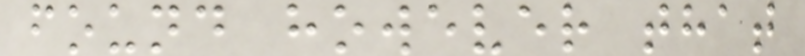found however that
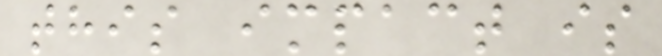this impact is
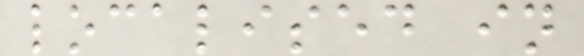localised in
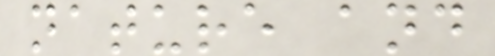nature and
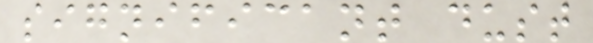significant dust
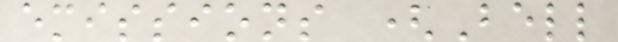emissions (Bell
